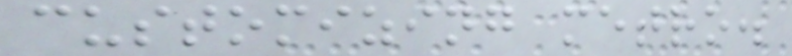customizing metro.
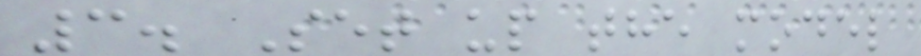3. Set up the model
